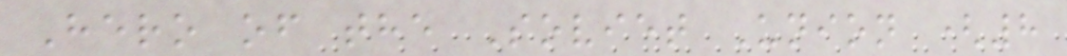Hero of the Soviet Union (8
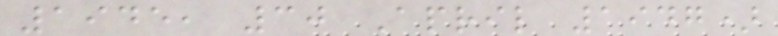1945, 30 April 1947)
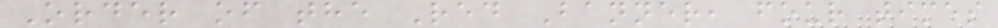Order of the Red Banner, four times
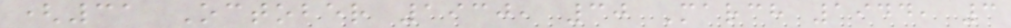(31 October 1930, 30 March 1944, 3
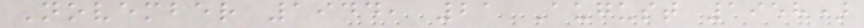November 1944, 21 August 1958)
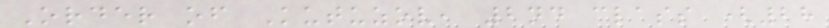Order of Kutuzov, 2nd class (28
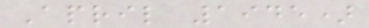April 1945)
